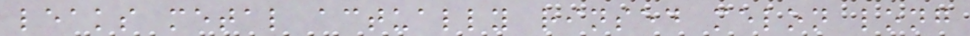leaks metal actually rinsed melon long
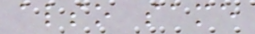also same
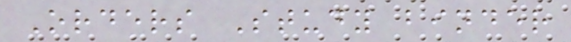Orders Study binder
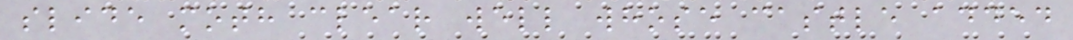slide moth clear well whose castle added
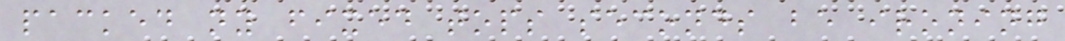packed ny fixed tops seconds be ironing
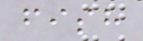fish
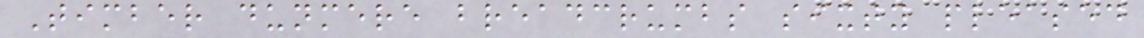Timber dunmere breadcrumbs sixty pleased
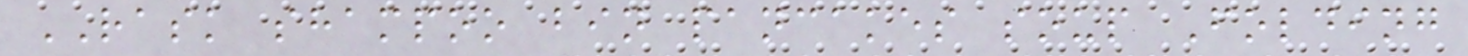RASK shampoo bin pancakes soup Folding
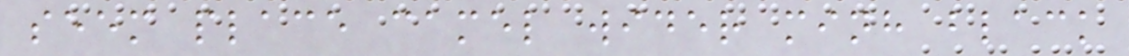seem place camel wider minh black
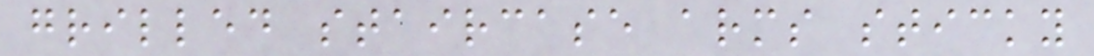grilled staircase arms sticky
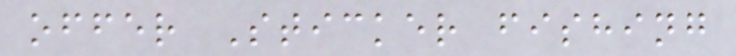offer Sticker fishing
